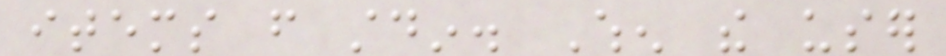items from stdin. When the user
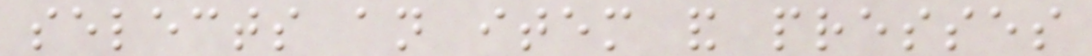selects an item and presses
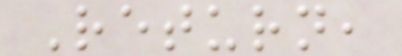Return,
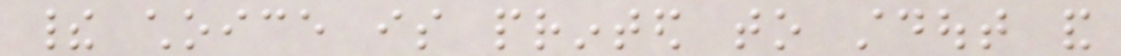their choice is printed to stdout and
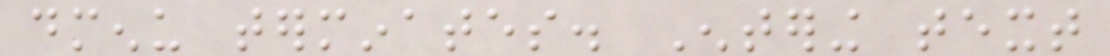dmenu terminates. Entering text
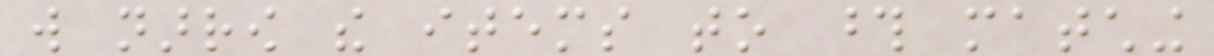will narrow the items to those matching
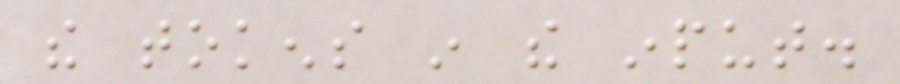the tokens in the input.
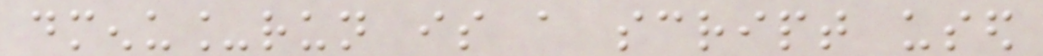dmenu_run is a script used
